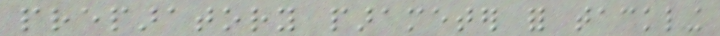preparatory parameter for tackling
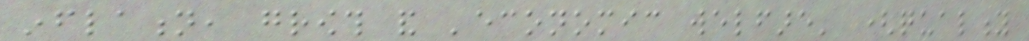inflation, growth and 'economic welfare' (quality
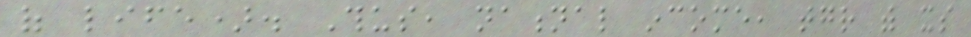of life). Thus, national income, together with its
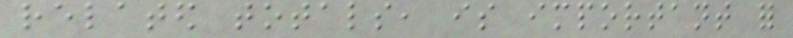related totals, is important for
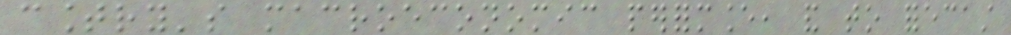country's macroeconomic performance, and to forecast
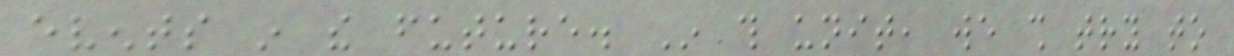events in the future. In this unit, we shall try to
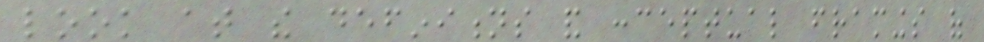look at the definitions and conceptual framings of
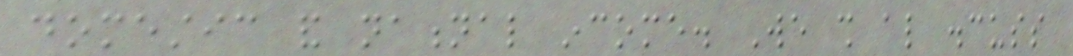domestic and national income. We shall also discuss
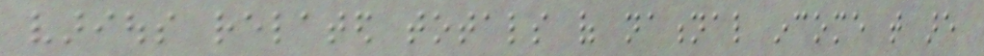various related totals of national income that are
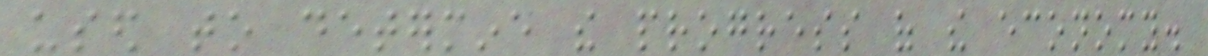used to determine the progress of the economy.
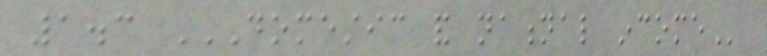1.3 DOMESTIC AND NATIONAL INCOME
